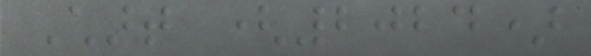Chart (2024)
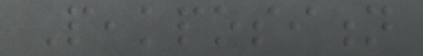Peakposition
